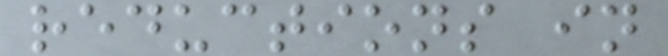reductions in
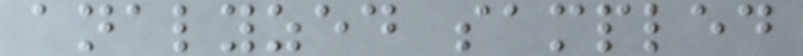analyzed sampled
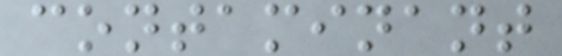contaminant
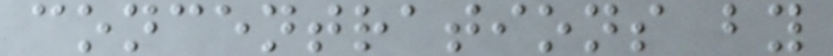concentrations by
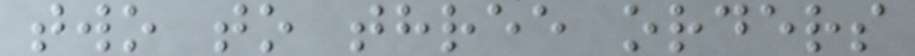two to three orders
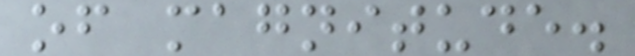of magnitude.
